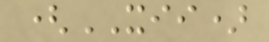(XII)
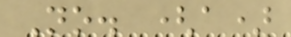No. (a)
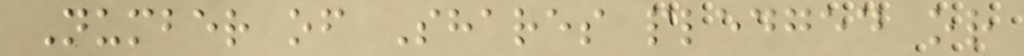Number of Shares pledged or
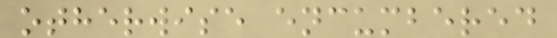otherwise encumbered
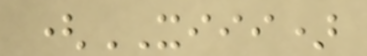(XIII)
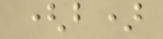(b)
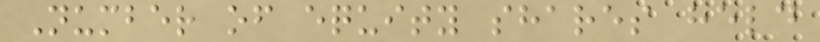Number of equity shares held
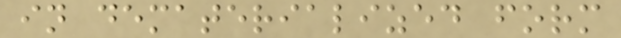in dematerialized form
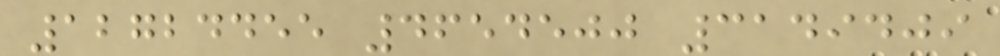12724455 4654500 3149409
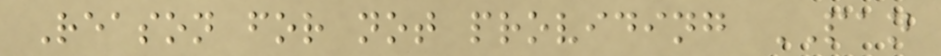Reason for not providing PAN
